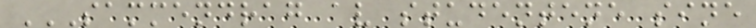SAMMENDRAG AV STUDENTENE SINE
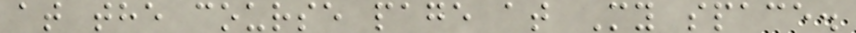at the course page at My space.
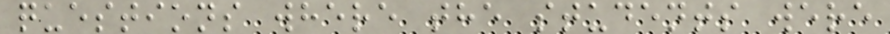questions where the students were
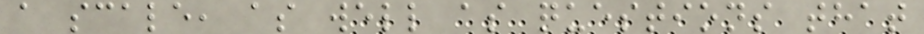a scale, as well as questions that
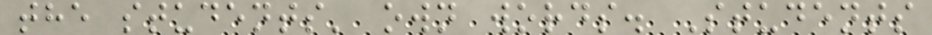the students' own words. Students
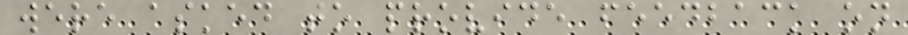were asked to provide feedback on
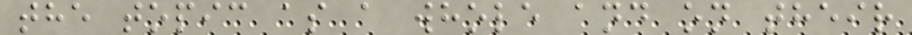the topic as a whole and on their
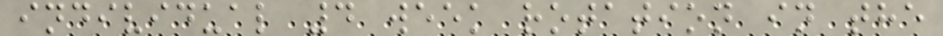individual 4 week rotation in the
